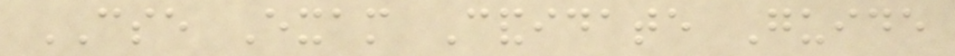CSE Exam Candidate Guide
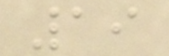19
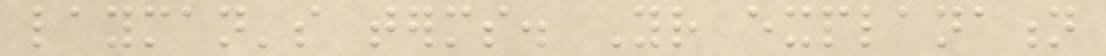layman's terms. Your explanation
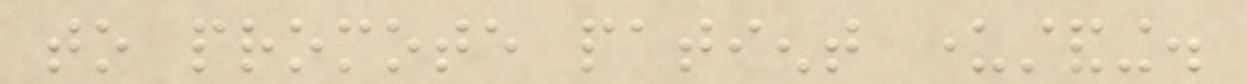to promote patient understanding.
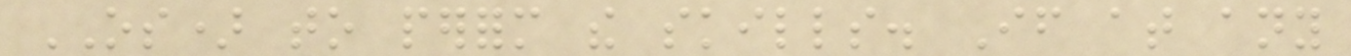OS) to perform the skills. If at any
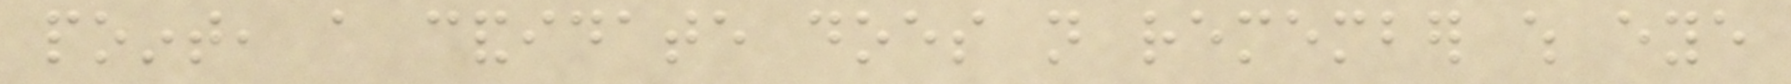point, a candidate does not remember which eye
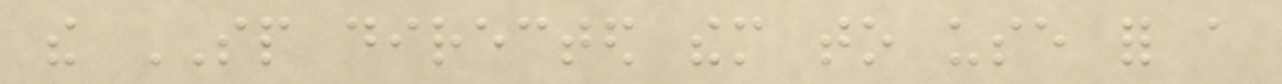the SP directed them to use for a
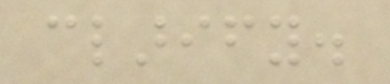clarify.
